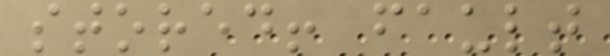stored! fault
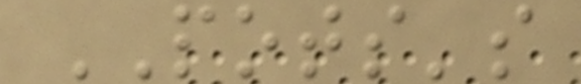POTS's
